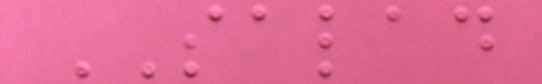SALAD
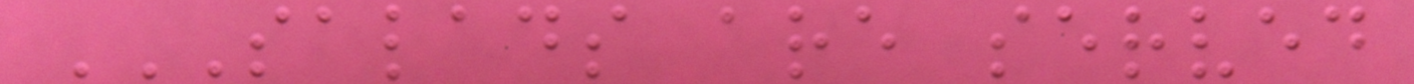SALADS ARE SERVED
